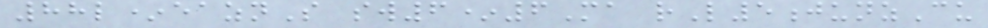88l*eaznS sw6*6Ma rL5junzCu
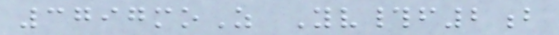3797moZ Yv#f2b
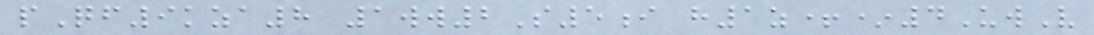pQf9kza8 1ww2S5i h1z+*4UwV
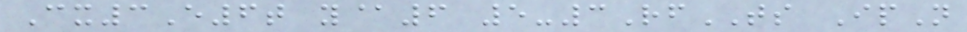Cx3E6t y@6 5-3RfTS IpN
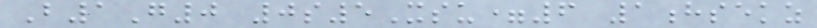B1G0 0s5Xsu=6 1hsekz
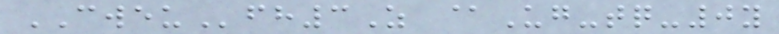CWEUfh3Z @Ug-tq-0y
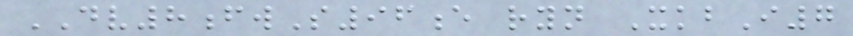DV8fwS96e ryn XkbI7
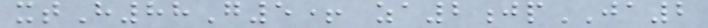xtH88G5+ za2jpJA2
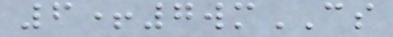6+7wmCS
